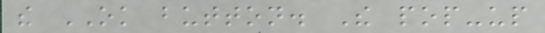the OK button. The pop-up
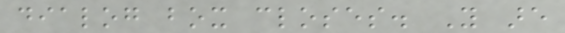dialog box closes. You are
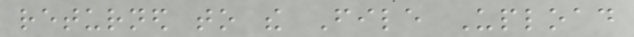returned to the File Upload
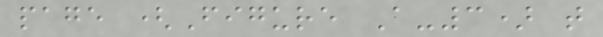page (Figure A-3) that
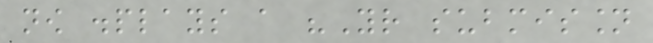now displays a "Your submission
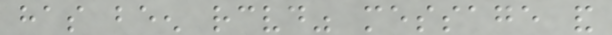has been received" message and
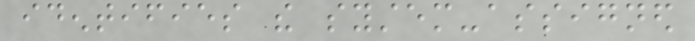identifies the system-assigned
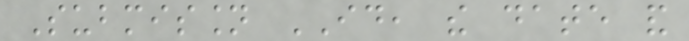Submission ID, the date and
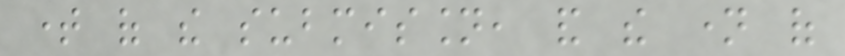time of the submission, and the name of
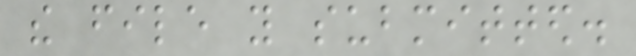the file you submitted.
